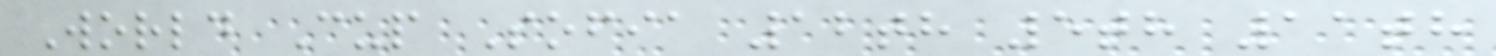World Cup Sofia 12th 5th 11th
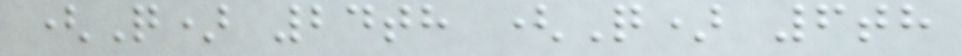(Q) 24th (Q) 6th
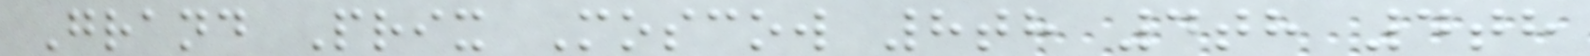Grand Prix Moscow 8th 4th 4th
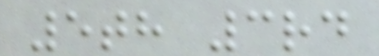5th 3rd
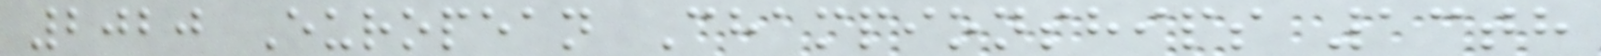2020 European Championships 13th
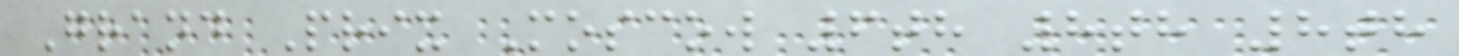Grand Prix Moscow 6th 8th 8th
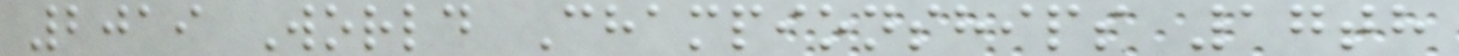2019 World Championships 17th
